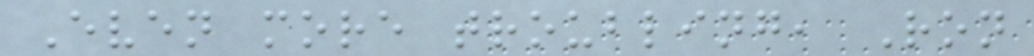Even more troubling, Ron
